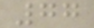77
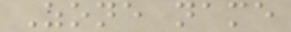Zone name
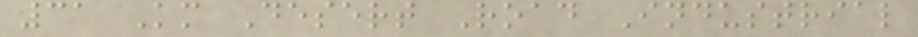31 Km Desert Road Industrial
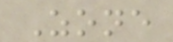Zone
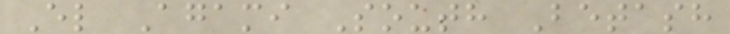El Agami South Betash
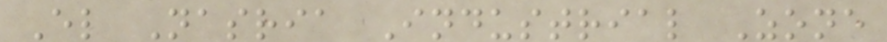El Nasria Industrial Zone
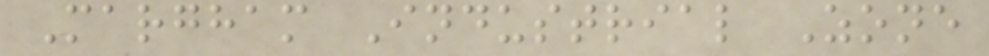Margham Industrial Zone
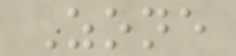Zone
